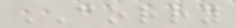CORRY
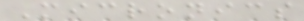Micronics
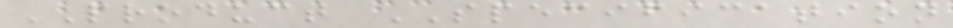PRODUCT SPECIFICATION
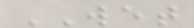WET
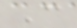C
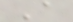A
